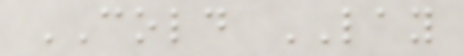COLD LAY
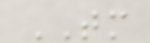TM
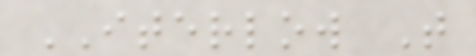ITERLOW T
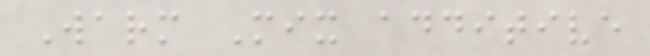Warm Mix additive
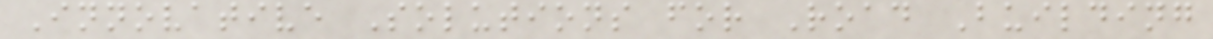Innovative Solutions for Road Building
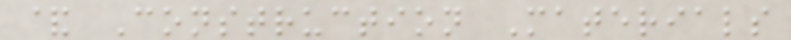& Construction Materials
